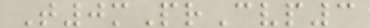T0mPrCvp3
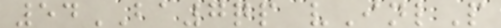54BA7qp vInlP
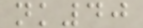nk40
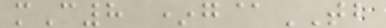mC8 *g@TB
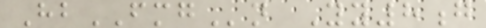HbFMGn Yy8g
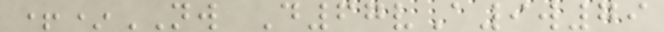+*NW D67vA9w79
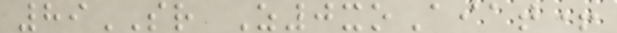89SR Z0xoAiat+
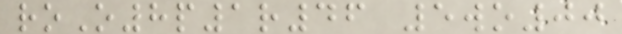roO8p1r46 5wo00
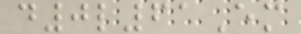d0l61Em
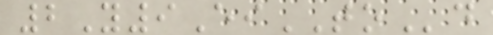2Y9EiTOd
